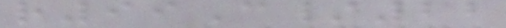r99C/22
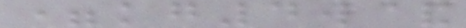=kg4w&
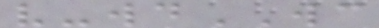v-wdWC
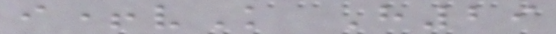i+vK H29
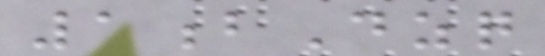1bDzq
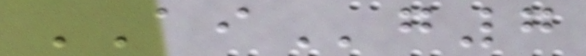AIg7
